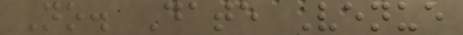No. Date Venue
